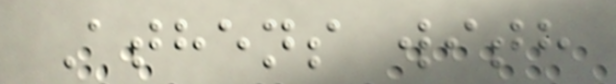Athens with
